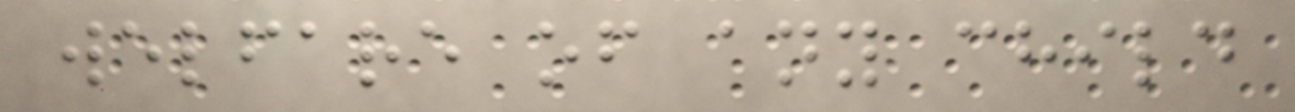welfare of any child
